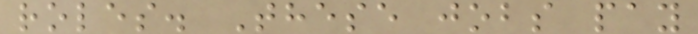roles. These jobs pay
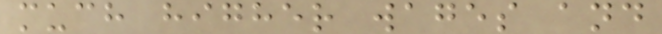much higher wages and
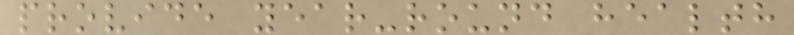provide year-round health
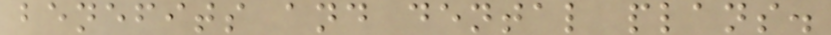benefits and dental plans.
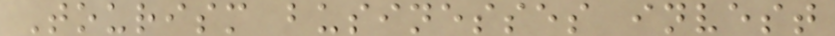Tourism businesses invest
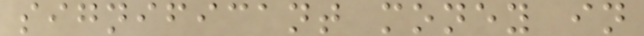significant money in
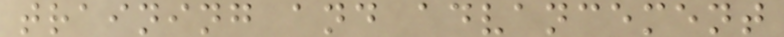training and advancement
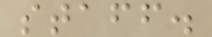staff.
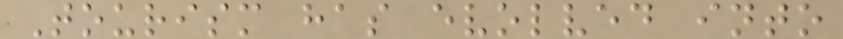Tourism has evolved into
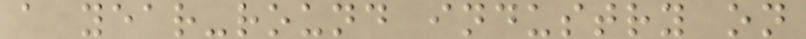a year-round industry on
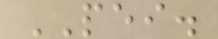PEI.
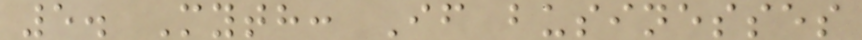5. Myth: If businesses
